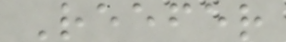Reefer
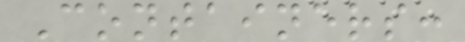Containers:
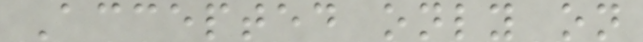Accepted only on
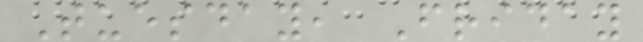Tuesday, Friday
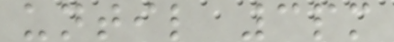until 3pm
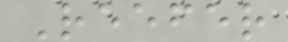Reefer
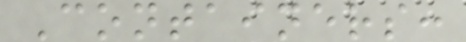Containers:
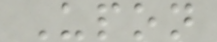Upon
